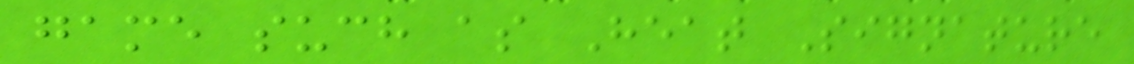game such as Heat Signature
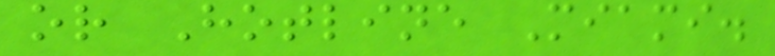or Hotline Miami.
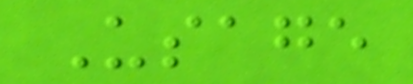Usage
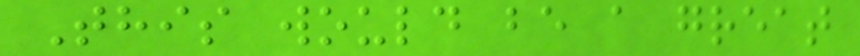This would be a great
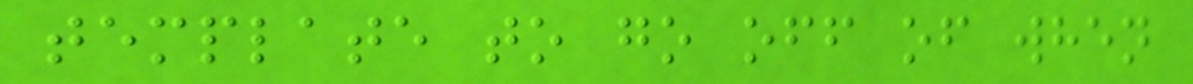template to go off of when
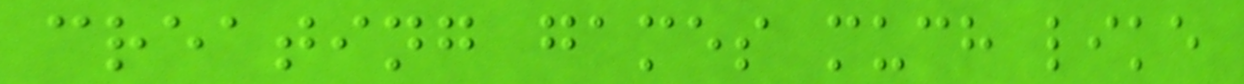creating games much like
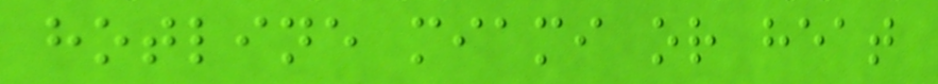hotline miami or heat
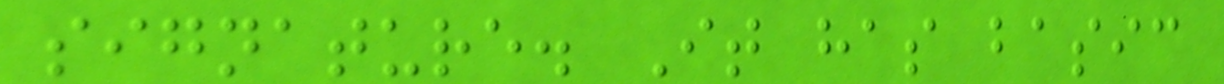signature. It has basic
